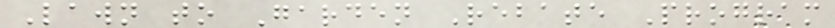Lawn to Garden Rebate Program
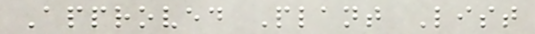Approved Plant List
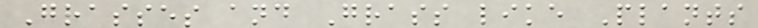Grasses and Grass like Plants
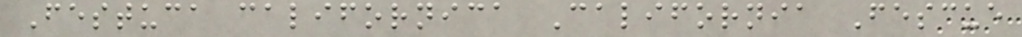Festuca californica California Fescue
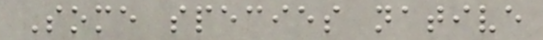Some species native
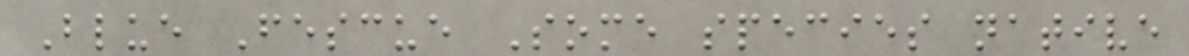Blue Fescue Some species native
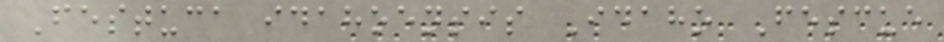Festuca idahoensis Idaho Fescue
